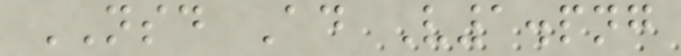NSD Ad V1.png
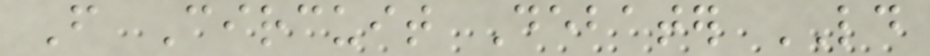From Circuit Debater LD
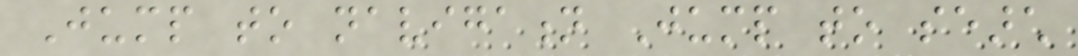Jump to navigation Jump to search
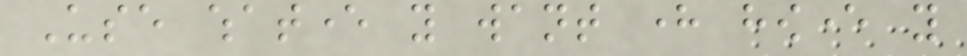Use whatever you want here however you
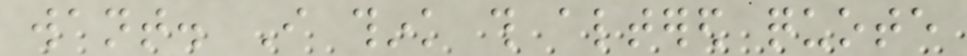want. I think this altered quote
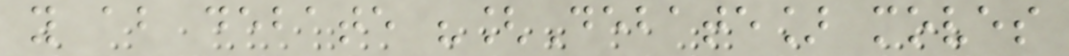you about debate "[Debate] moves
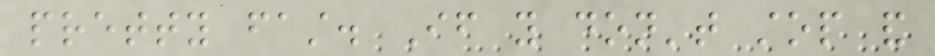pretty fast. If you don't stop and
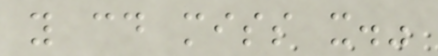you could miss it."
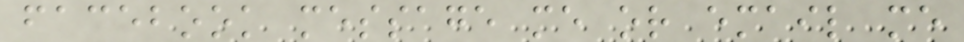facebook message me or email me
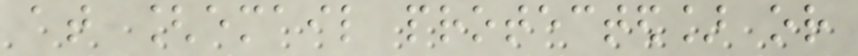at [email protected] or
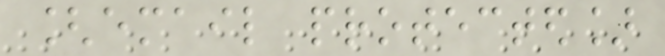[email protected]
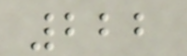222
